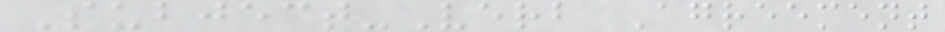Subject-Verb Agreement
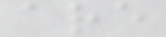are
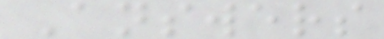Answers
